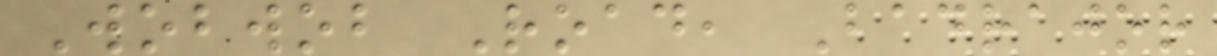Wobwob Road, Badrajor
